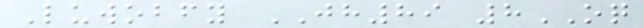Luwobfy JH89 8OQ
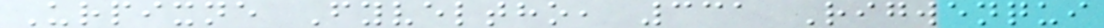Urpixne Fyveltho, 331 Rigwenqui
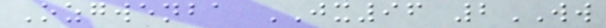Ozgwenba JX96 2WW
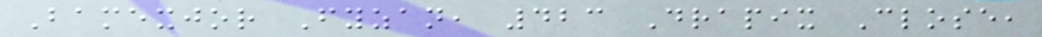Bamexjor Fyzan, 423 Drapix Close,
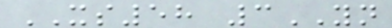XS58 3YN
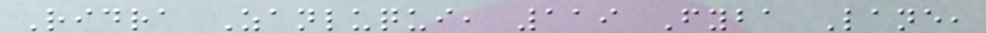Ridra Zanluqui, 119 Fyba Lane,
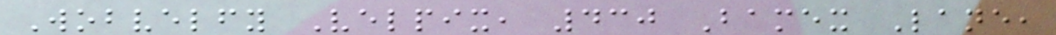Wobvelfy Velpix, 430 Bamex Lane,
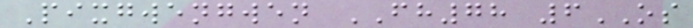Pixgwengwen FH78 6OS
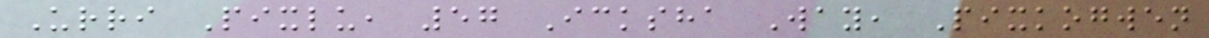Urri Pixlu, 57 Icksha Way, Pixkogwen
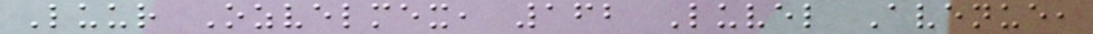Luur Ozvelmex, 162 Luvel Avenue,
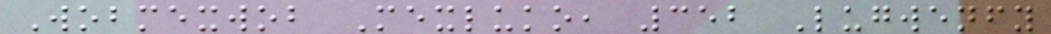Wobmexwob Mexluko, 352 Lugwenfy
